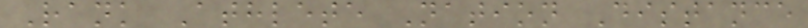Rank Athlete Nation Distance
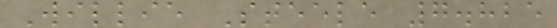Willie Steele 7.825
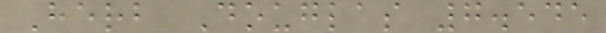Herb Douglas 7.545
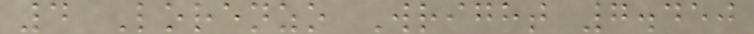4 Lorenzo Wright 7.450
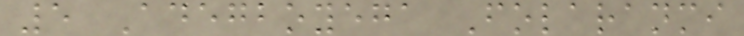5 Adegboyega Folaranmi
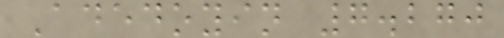Adedoyin 7.270
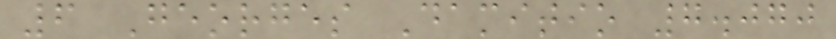6 Georges Damitio 7.070
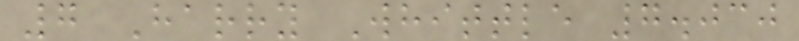7 Harry Whittle 7.030
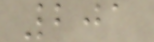201
